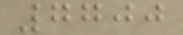7700
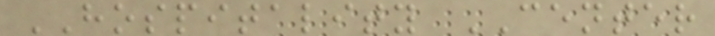HOSPITALITY CENTER
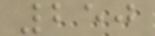250
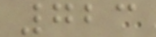723
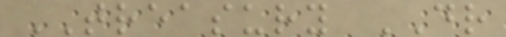TREASURY DR
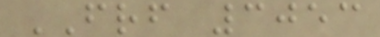FRF 3053
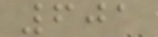601
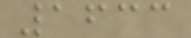1633
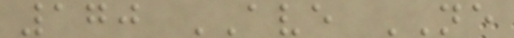170 AVE NE
